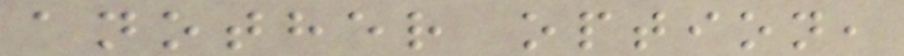another option,
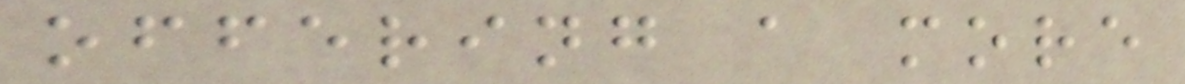offering a more
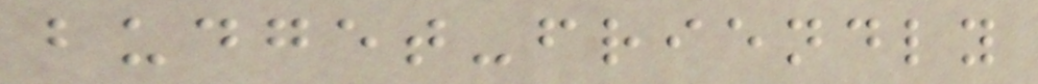budget-friendly
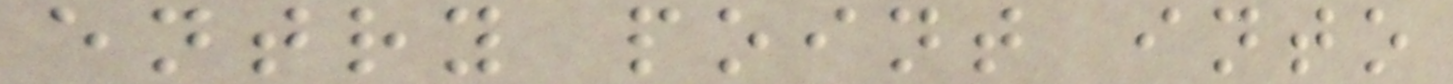entry point into
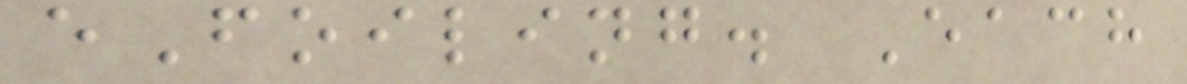eFoiling. Each
